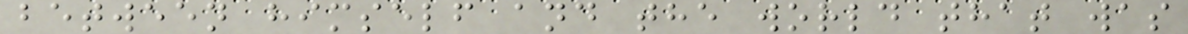between himself and the world that was
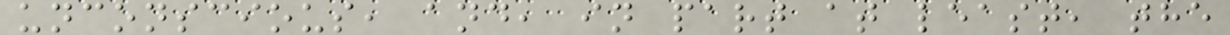unconscious, and, in part at least, the
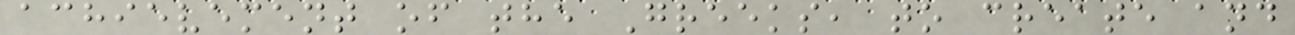achievement of the Greeks, to create and
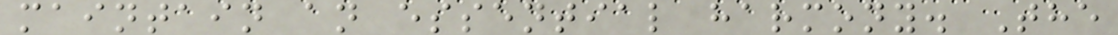maintain an essential harmony. The
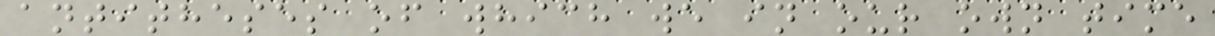antitheses of which we in our own time
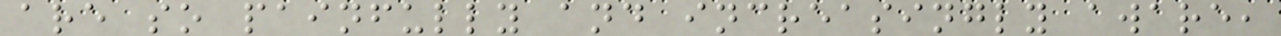are so painfully and increasingly aware,
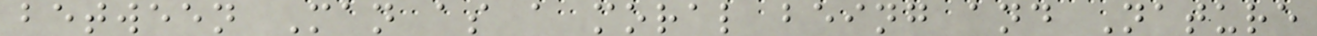between Man as a moral being and Nature
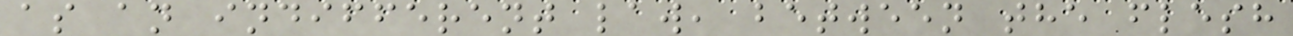as an indifferent law, between the flesh
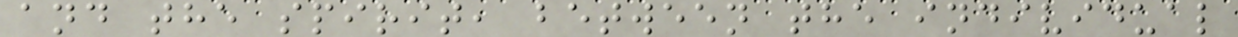and the spirit, between the individual
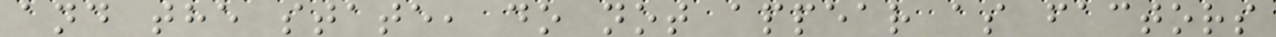and the state, do not appear as factors
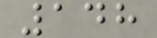148
